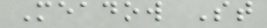Meadow St
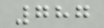787
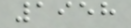1958
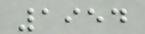1954
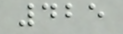425
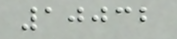10032
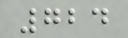724
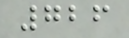726
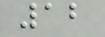12
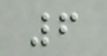6
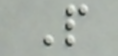P
